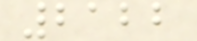2122
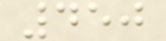450
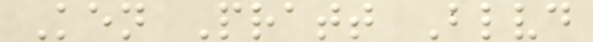Ken Pratt Blvd
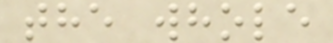the whole
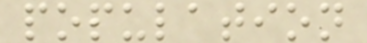population
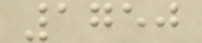1750
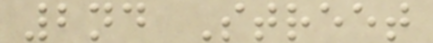2nd Street
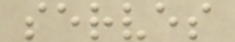serves
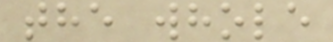the whole
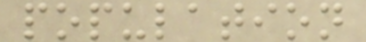population
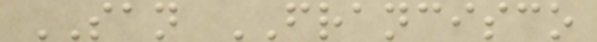SAN FRANCISCO
